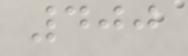400
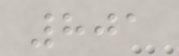801
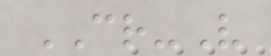CR-V
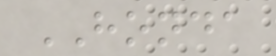HONDA
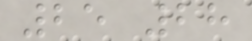25 28
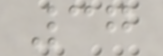37
